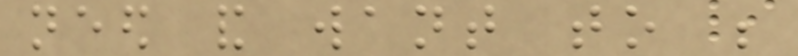need and want to be
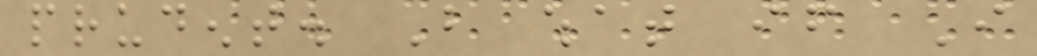prudent. But what if I
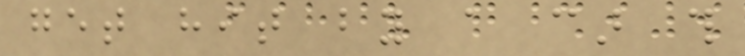get hit by a car this
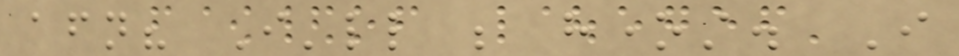afternoon? I'll be honest. I
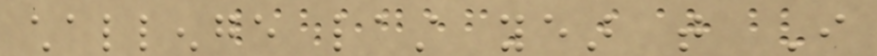challenge last year that I
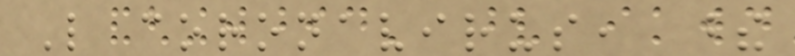Like coronavirus, these
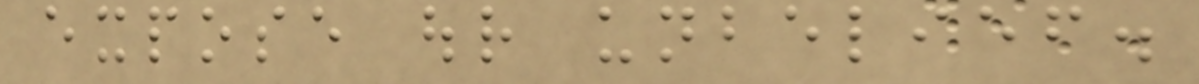expose our unbelief.
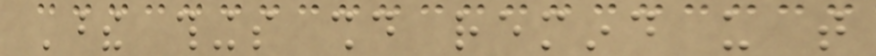These things should remind us that
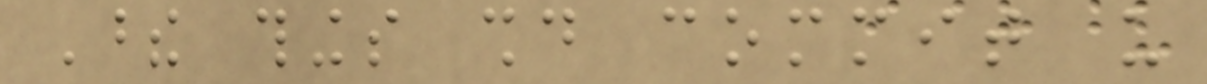These things should commit us
